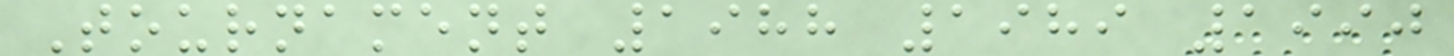Tournament 1988 1989 1990
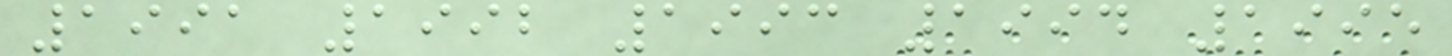1991 1992 1993 1994 1995
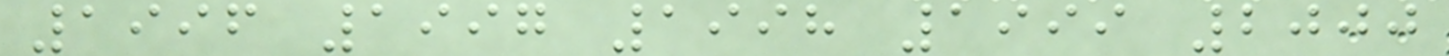1996 1997 1998 1999 2000
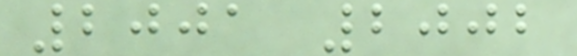2001 2002
